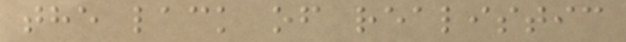the lack of realistic
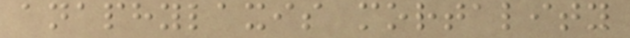anaphylaxis mortality
